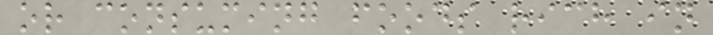or consuming foods rich in
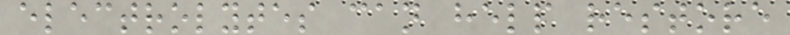electrolytes can help restore
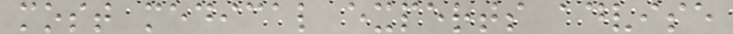most medical experts advise
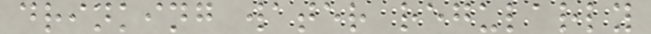drinking water regularly
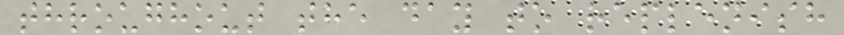throughout the day to replenish
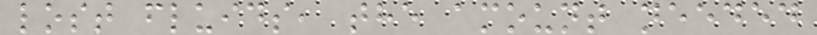lost fluids, the amount needed
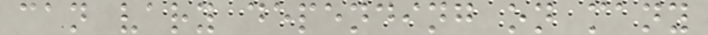can vary depending on many
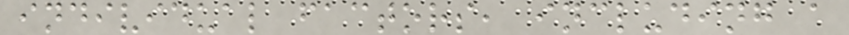individual factors, including a
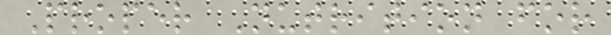Proper Nutrition for
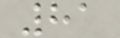81
